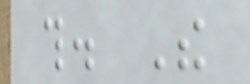this. The
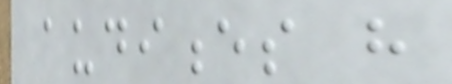audiences have
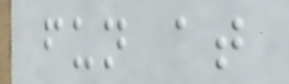fun at
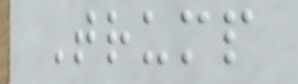Trump
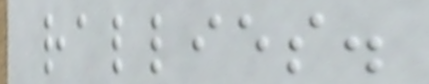rallies.
